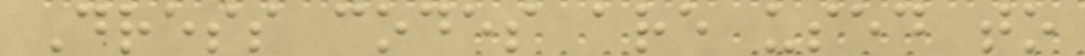Dress codes are used to
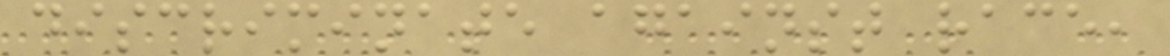discriminate against race,
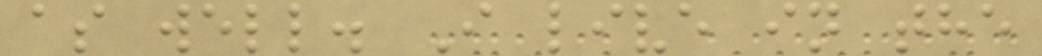as well. I live in the
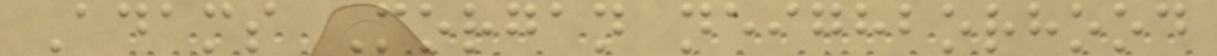Adams Morgan neighborhood
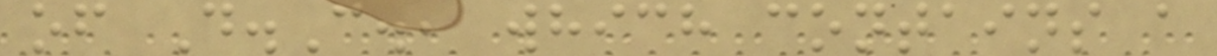of D.C., which contains a
